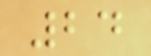24
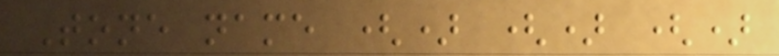Tone name () () ()
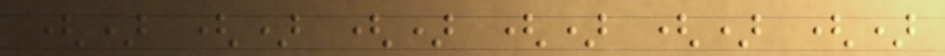() () () () () ()
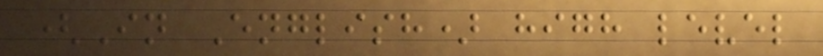(In English) high level
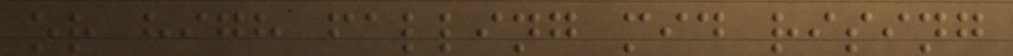or high falling mid rising
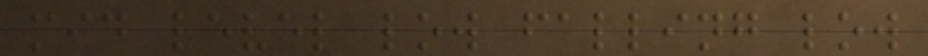mid level low falling low
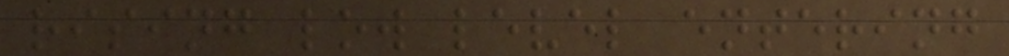rising low level entering
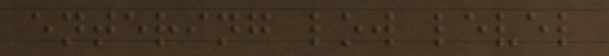entering low level
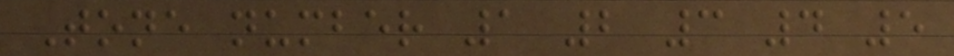Tone number 1 2 3 4 5
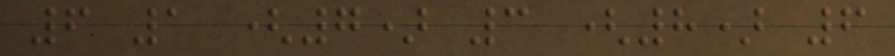6 1 (7) 3 (8) 6
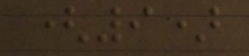(9)
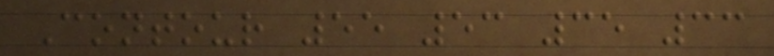Contour 55 53 35 33
